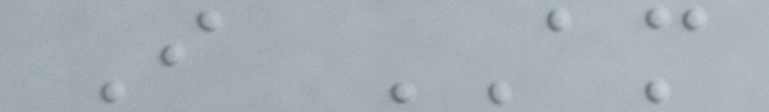I AM
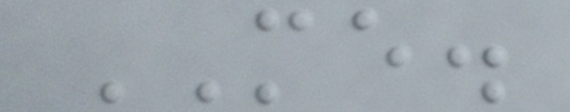ME.
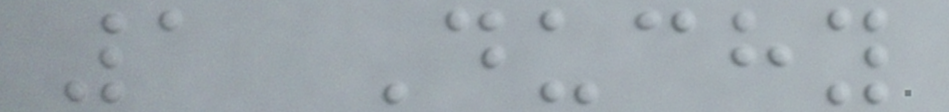1 Duchy
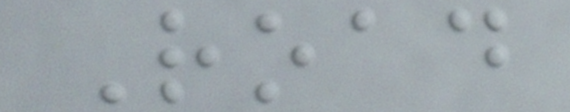Road
